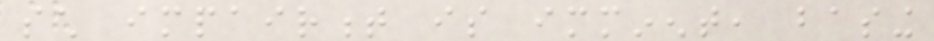such impairment is imminent, basing
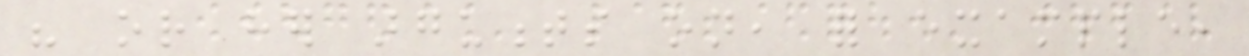his or her arguments on, for example,
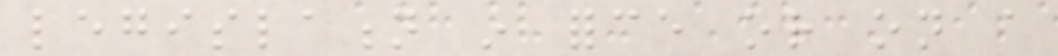legislation in force or on a
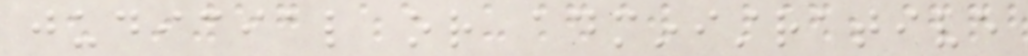judicial or administrative
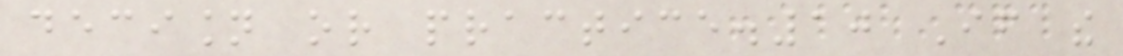decision or practice.10 If the
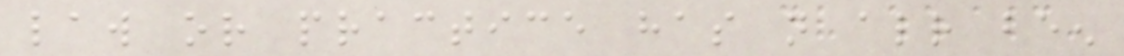law or practice has not already been
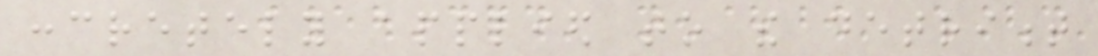concretely applied to the detriment
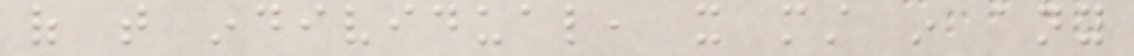of that individual, it must in any
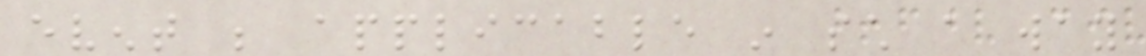event be applicable in such a way
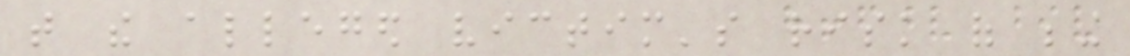that the alleged victim's risk of being
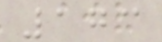173
